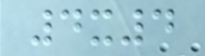4x4
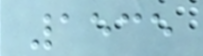1535
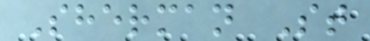Sherman St
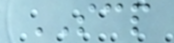SCP
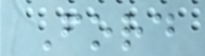Ford
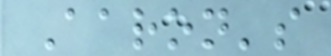Aaron's
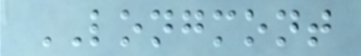LONGMONT
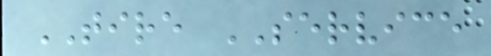TIRE SERVICE
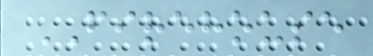FIREHOUSE
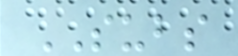SUBS
